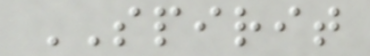SPIRIT
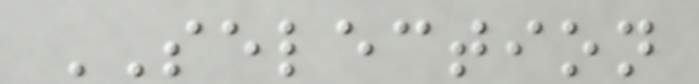SELECTION
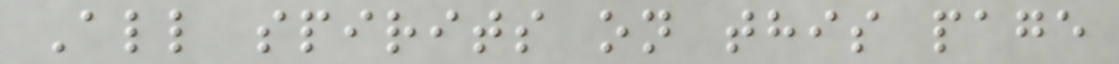All spirits on this page
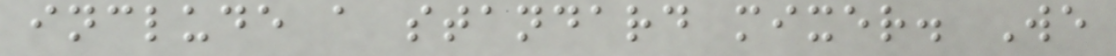include a standard mixer. We
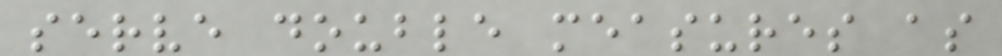serve double measures as
